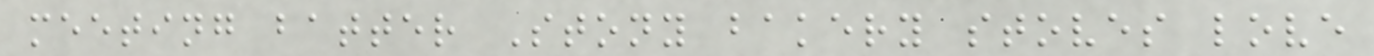meeting batter Stony bakery stoves love
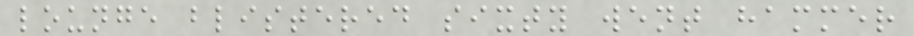lounge blistered sixty went hammer
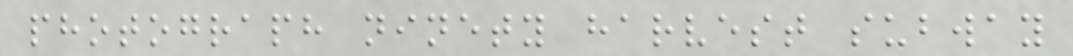photograph ninety harvest subway
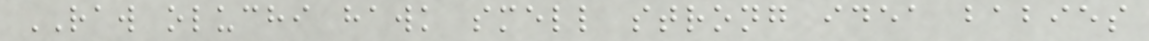RAW oluchi hawk smell strong idea babies
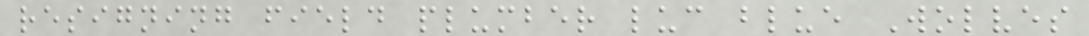resigning field plumber luc blue Wolves
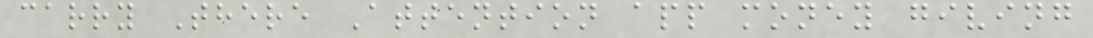carry There Attention app money giving
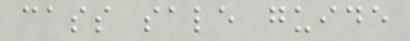cass sale guide
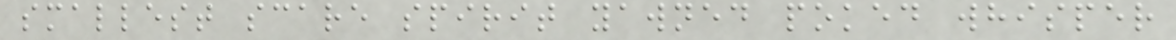smallest scare spirit yawned poked whisper
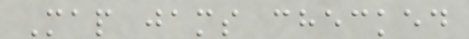Map jams checked
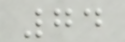74
